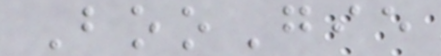BooGie
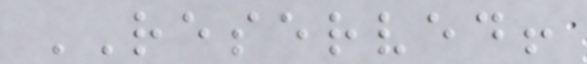RESERVED!
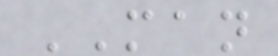MAN
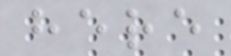here
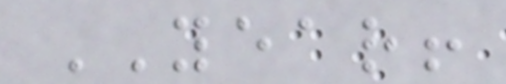YEAR!
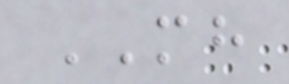MH
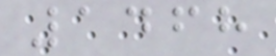1468
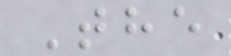The
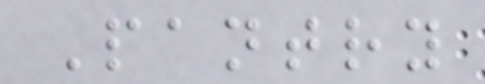Pantry
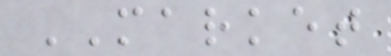MARKET
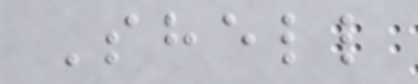Shell
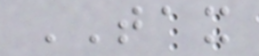TAX
